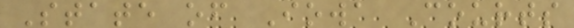State of Iowa Courts
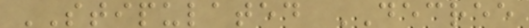STIPULATED DECREE
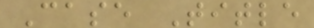Case Title
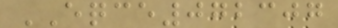EQCE072307
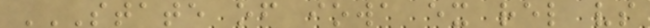STATE OF IOWA EX REL VS
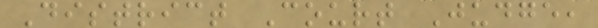District Court Judge,
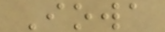Iowa
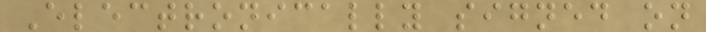Electronically signed on
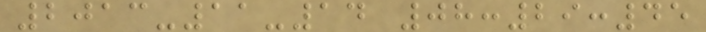2013-11-14 08:29:45
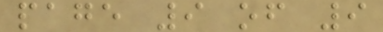page 9 of 9
